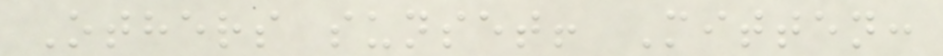Others sunset! Mitten:
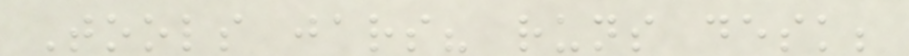Tools jars? runs desk;
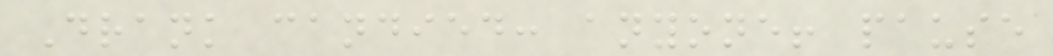Drank candied: anyone! pause
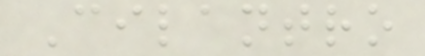Cilantro
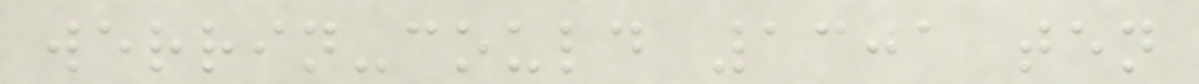werrin-could 1301 ten
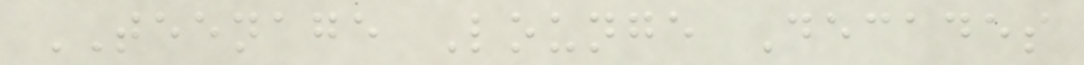TEENAGE Lounge Decades
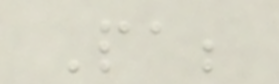Pa;
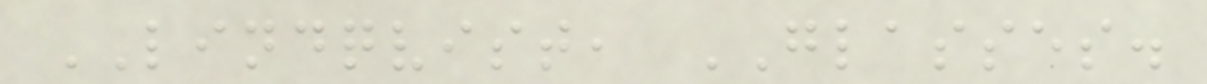LINDQVIST, GLASSES.
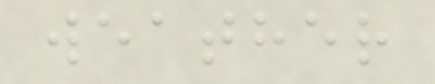weather
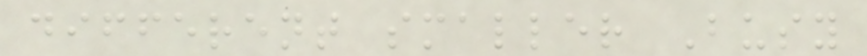different smaller Busy
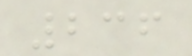236
